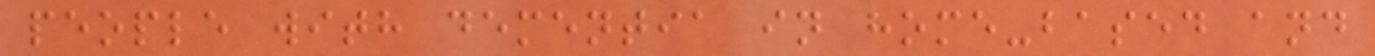people with dementia in home-based and
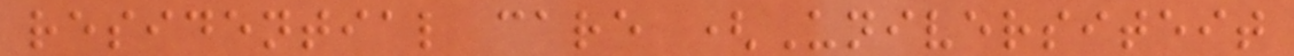residential care (Universiteit
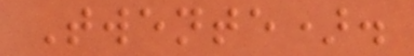Twente).
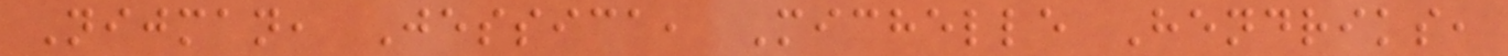Nijman, Jessica, Michelle Hendriks,
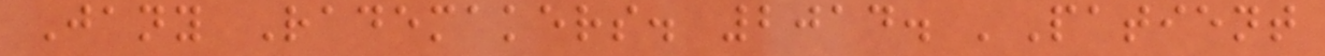Jany Rademakers. 2014. 'Patient
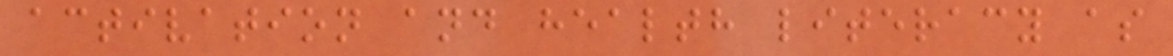activation and health literacy as
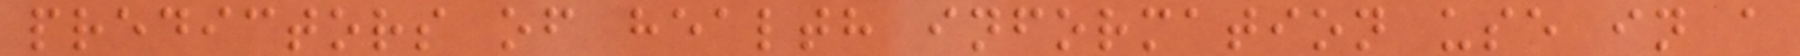predictors of health information use in a
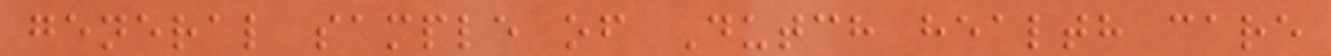general sample of Dutch health care
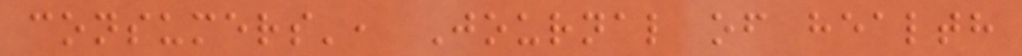consumers', Journal of health
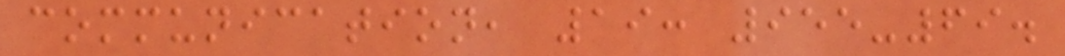communication, 19: 955-69.
